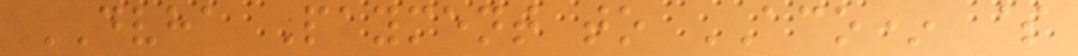DVHA Payment to ACO* $
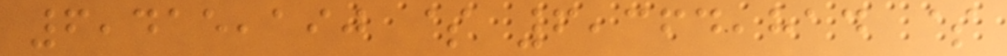6,415,190 $ 6,364,814 $
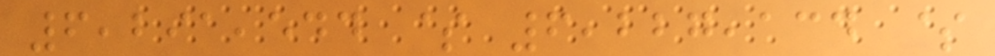6,291,544 $ 6,227,134 $
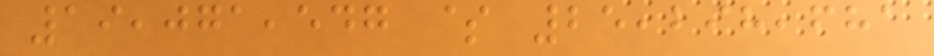19,071,547 $ 25,298,681
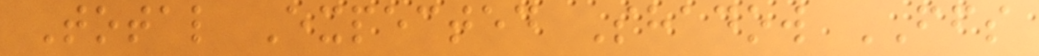Total Expected Shadow FFS
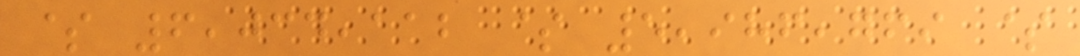$ 6,034,112 $ 5,986,769 $
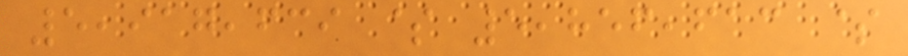5,917,639 $ 5,856,613 $
